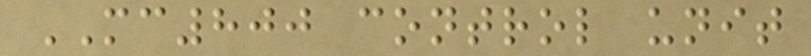MC800 control unit
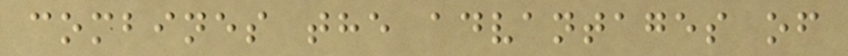combines the advantages of
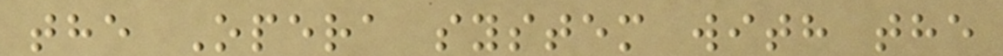the Opera system with the
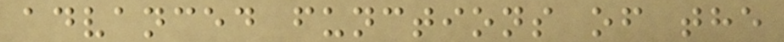advanced functions of the
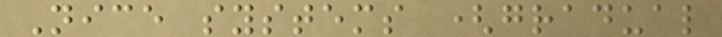Nice systems (gradual
